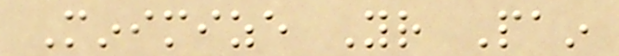Minimize Your Pain
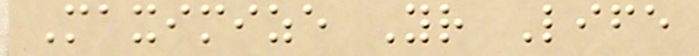Maximize Your Life
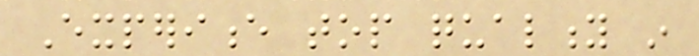Experience top quality in
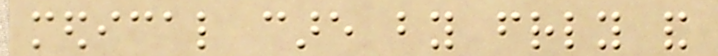medical care by friendly and
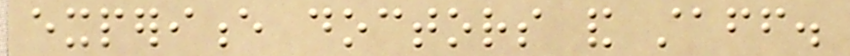experience doctors and staff.
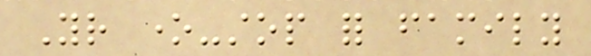Your one-stop for family
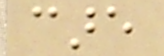care
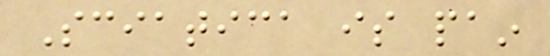Sciatica is pain
